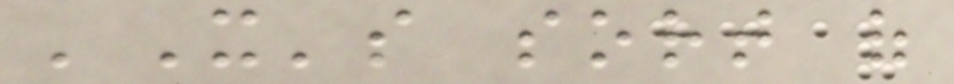'It's sort of
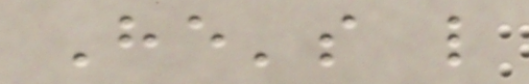He's like
